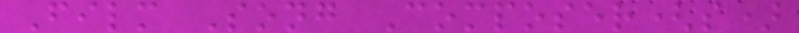Film Song Composer(s)
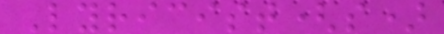Lyricist(s)
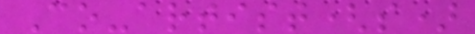Co-artist(s)
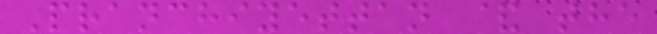Pranchiyettan & the
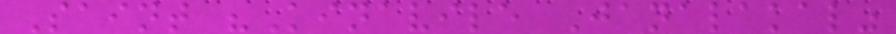Saint "Kinavile Janalakal"
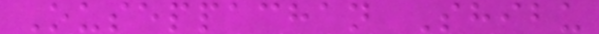Ouseppachan Shibu
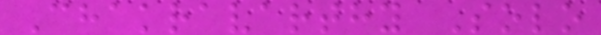Chakravarthy Solo
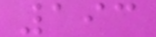193
